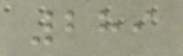289
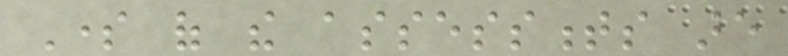Some of the assessments are
